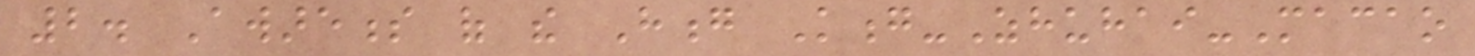2. Awareness of the Hong Kong-Zhuhai-Macao
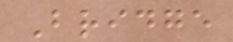Bridge
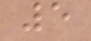5
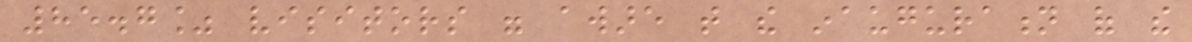85.7% visitors were aware that the inauguration of the
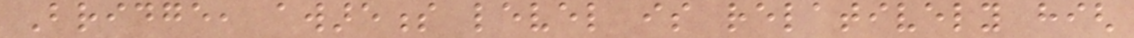Bridge, awareness level is relatively high
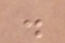.
